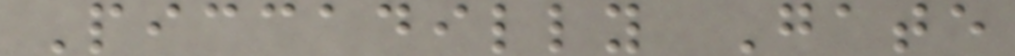Piccadilly Gate
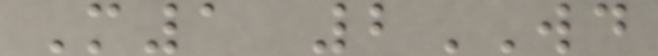M1 2WD
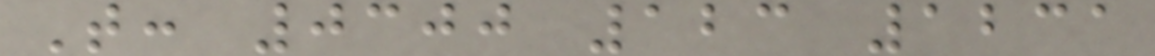T: 0300 123 1231
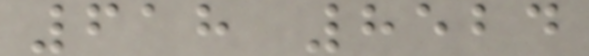618 8524
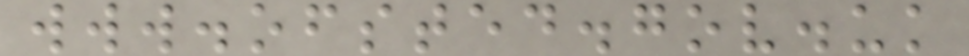www.ofsted.gov.uk
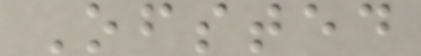Ofsted
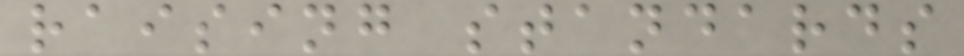raising standards
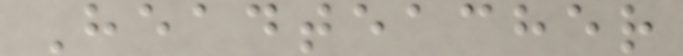Headteacher
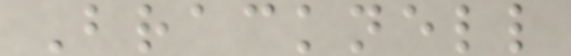Bracknell
